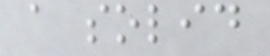a solid
